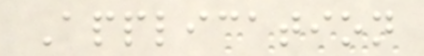Application
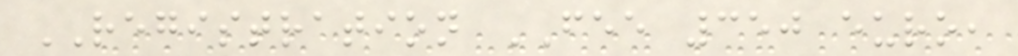REGISTRATION FEE 350 euro,
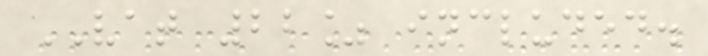VAT 22% included.
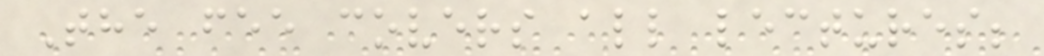The fee covers all lectures;
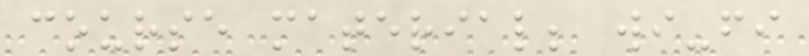course material; wi-fi
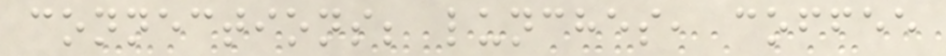connections; lunches, coffee
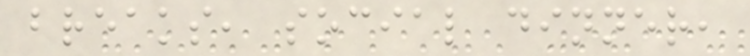breaks, social dinner,
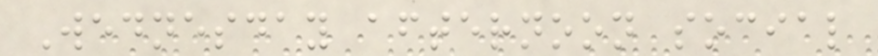Wednesday afternoon social
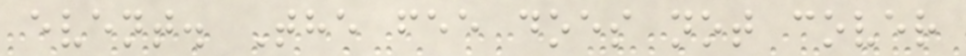event. The fee does not cover
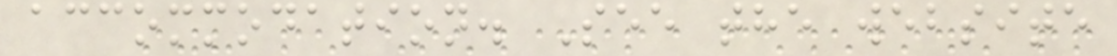accommodation. See the website
